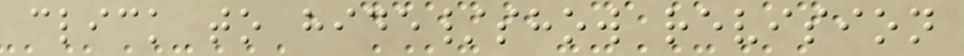click to hide/show revision
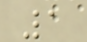1
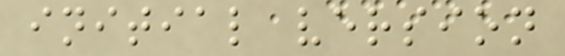initial version
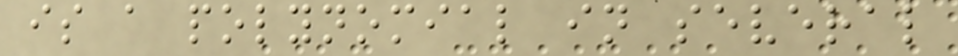is a polynomial in several
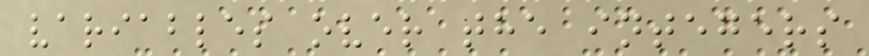variables over the integers
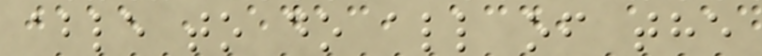able to do all of the
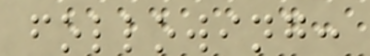following:
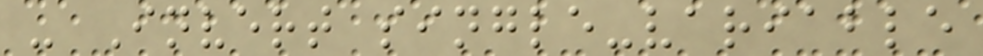- Invert single-variable
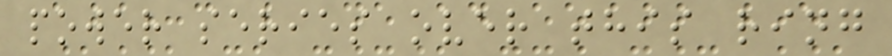power series over this ring
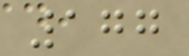177
